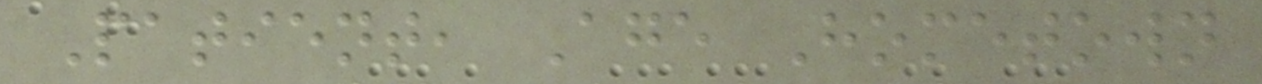Patient, Age Hometown
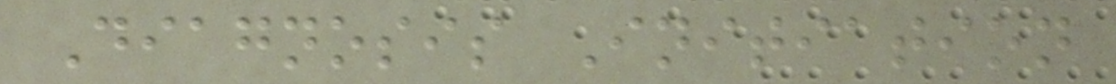Diagnosis Initiation
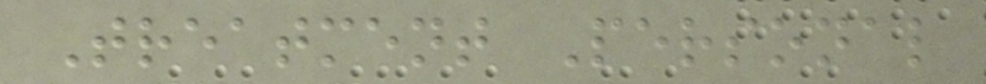Treatment Personal
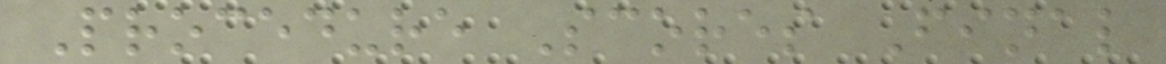Procedure Scores Final
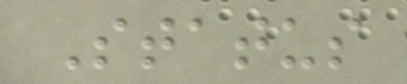Status
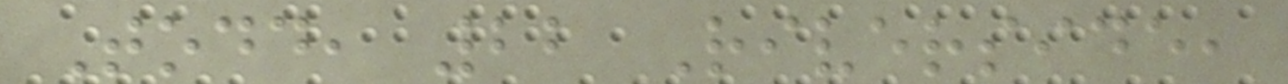Todd, 22 Riverside,
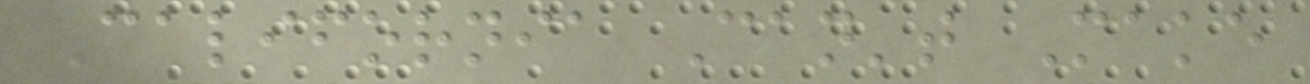California Can't Make
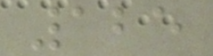125
